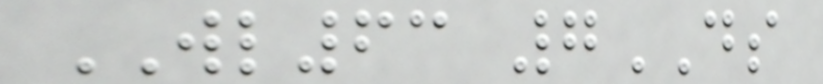WL63 7DS
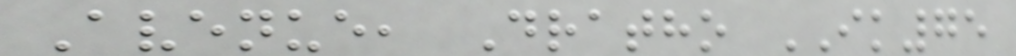Avenue, Dratho IK75
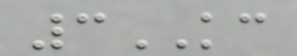3KC
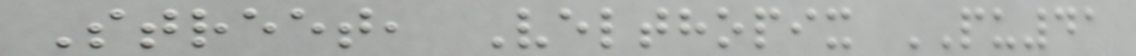Street, Velthopix PU41
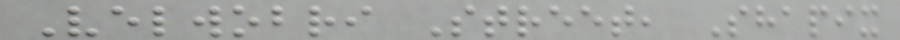Velwobri Street, Shapix
